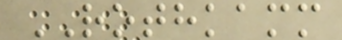ROTHKAMM
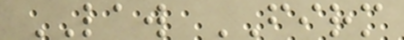LAW FIRM
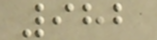982
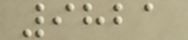9821
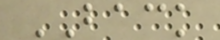BACK
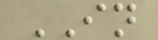IN
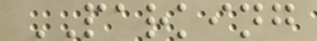PARKING
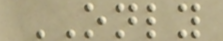ONLY
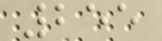255
